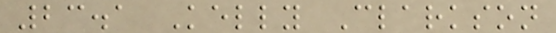23.1 Kelly Clarkson
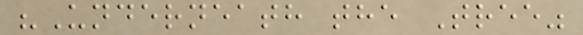"Underneath the Tree"
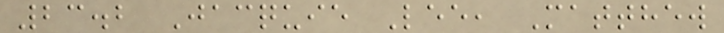23.2 Jacquie Lee, Matthew
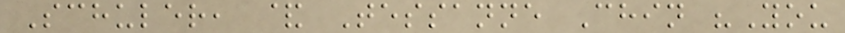Schuler, & Tessanne Chin "You
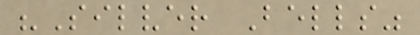"Silver Bells"
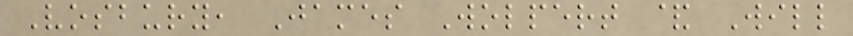Vosbury, James Wolpert & Will
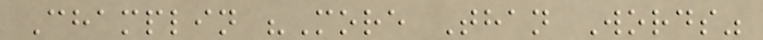Champlin "More Than Words"
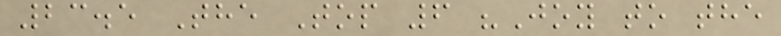23.5 The Top 6 "Joy to the
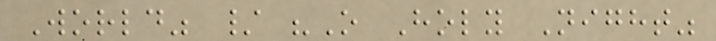World" / "O Holy Night"
